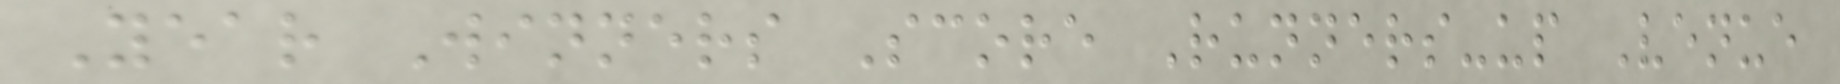Year Winners Score Runners-up Venue
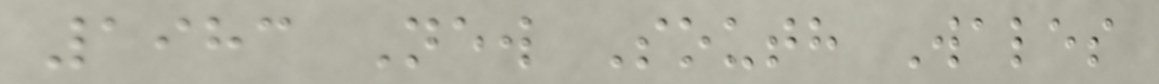1983 New South Wales
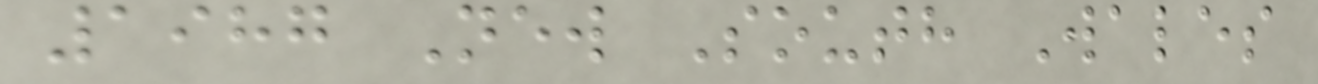1987 New South Wales
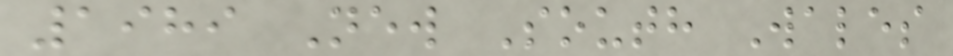1989 New South Wales
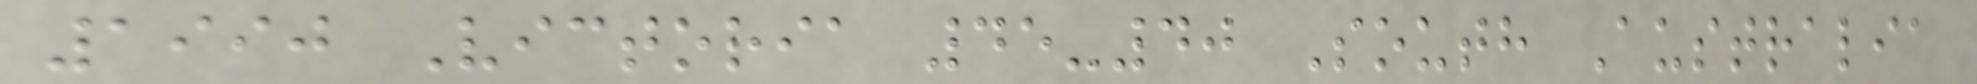1990 Victoria 45-40 South Australia
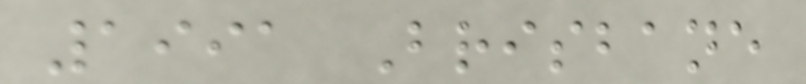1991 Brisbane
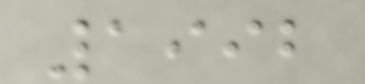1992
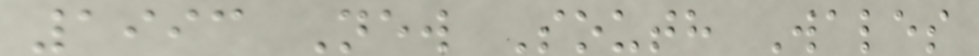1993 New South Wales
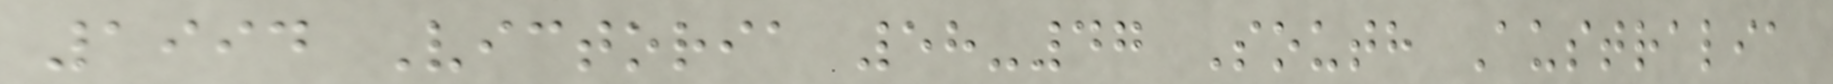1994 Victoria 58-47 South Australia
